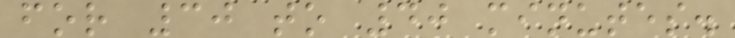for 30 to 40 minutes.
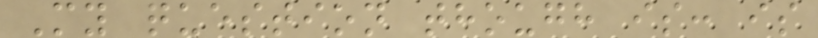My question though is: is
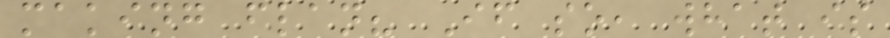making flan? If so, what is
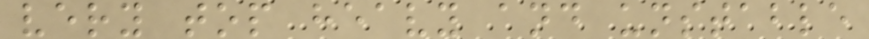very top heavy and unstable
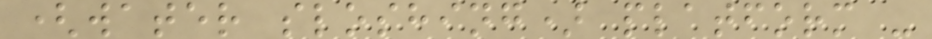(water sloshing) platform -
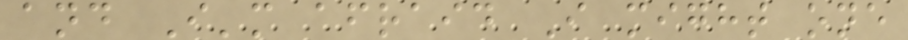and I'm afraid I might one
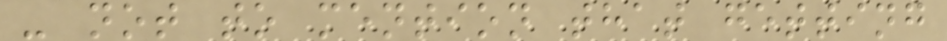- not to mention that getting
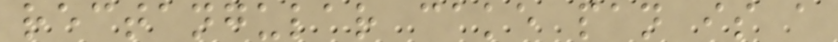rectangular cake pan is a
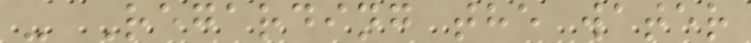- Regarding the water
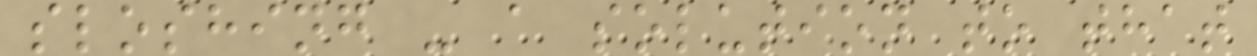sloshing - a solution to that
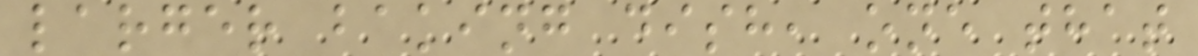larger baking dish, one that
